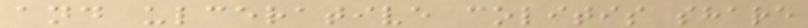and ulcerative colitis share
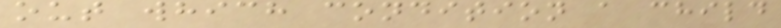out which condition a child
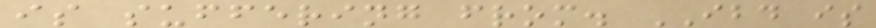is suffering from. IBD is
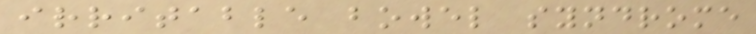irritable bowel syndrome
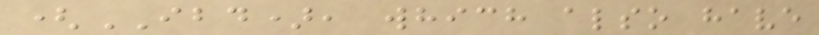(IBD), which also have
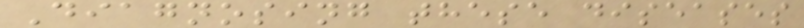Diagnosing these diseases
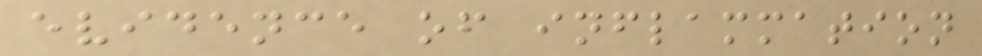evidence of inflammation
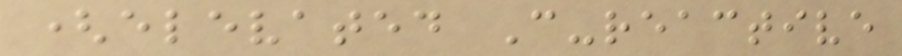(elevated C-reactive
